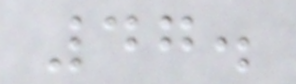47.
